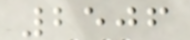2506
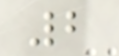2
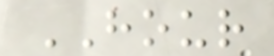HOUR
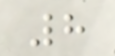8
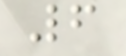6
